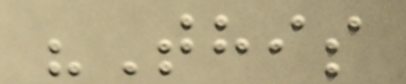"This
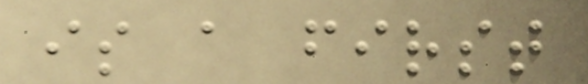is a first
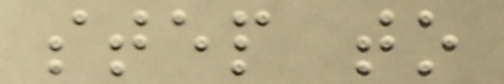step to
